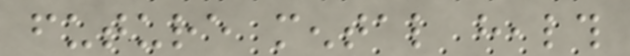future mental health
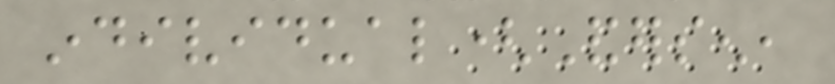individual(Andersen,
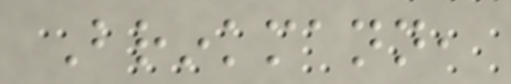Brinkmann,
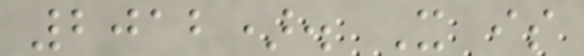2012). It is
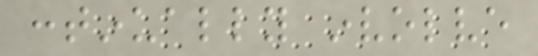continually involve
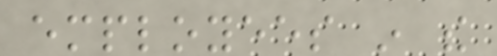employees in the
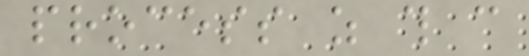process as this can
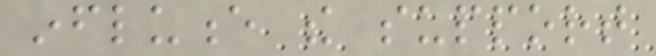influence the support
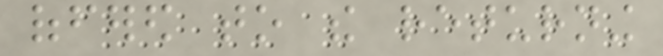offered to the returning
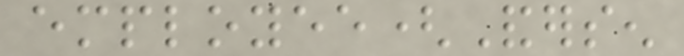employee(Andersen
